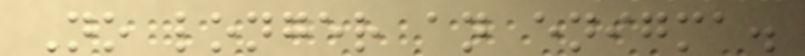No longer an enigma.
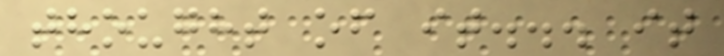thought of it... it
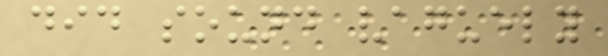did sound vaguely
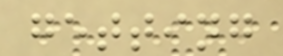getting
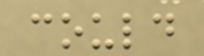could
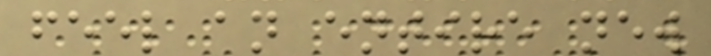feel an entire new
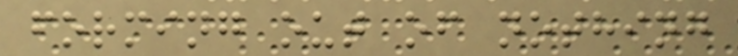forming out of nothing
